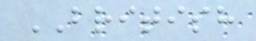BRITISH
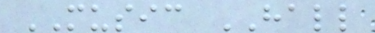MUSIC HALL
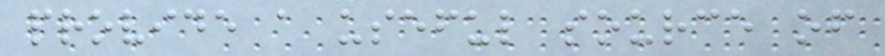provide a useful source of
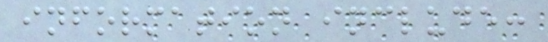information include:
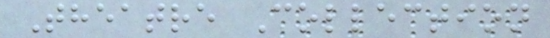Theatre Collection
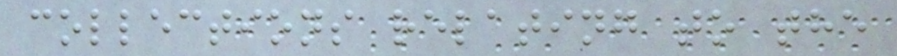collections relating to the
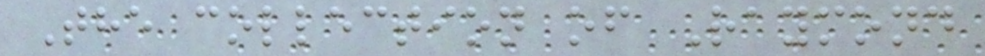The collection of Raymond
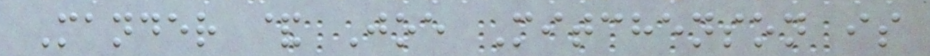Mander & Joe Mitchenson is
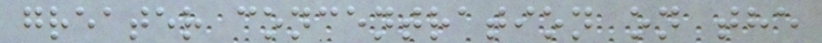greater concentration on the
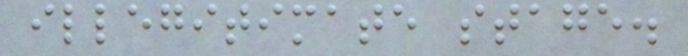illegitimate stage.
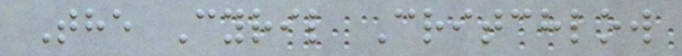The Cyril Critchlow
